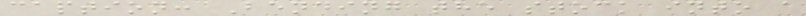caption: Bending the stock into a
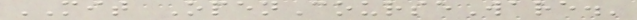MIT OpenCourseWare.'
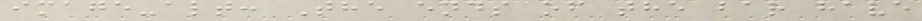image-alt: The ends of the bar have
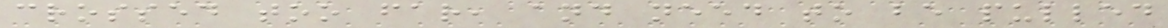crossed too far, and need to be pulled
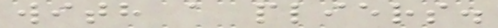with a pliers.
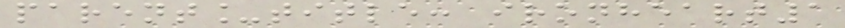parent_title: ironheart1
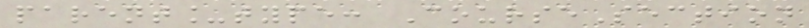parent_type: CourseSection
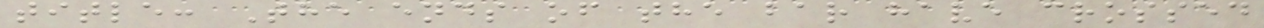title: The ends of the bar have crossed
